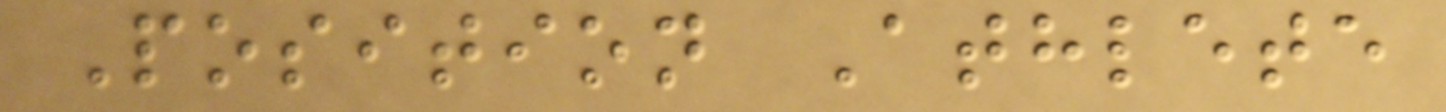Position Athlete
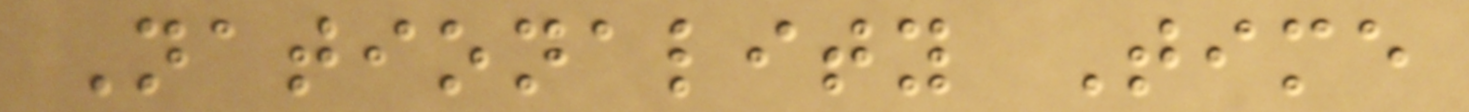Nationality Time
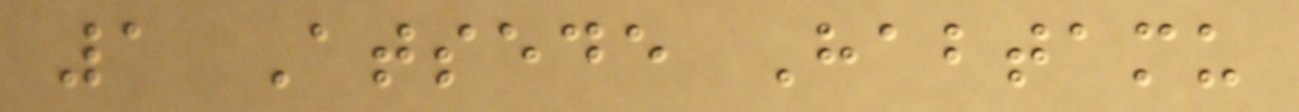1 Atsede Habtamu
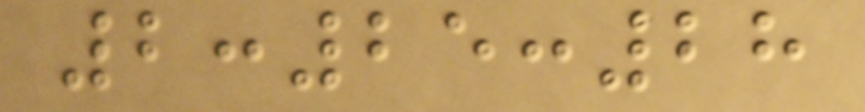2:25:28
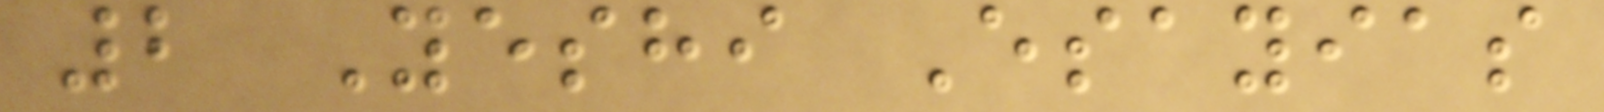2 Yeshi Esayias
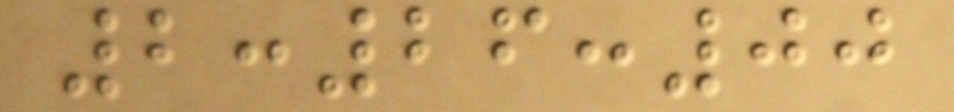2:26:00
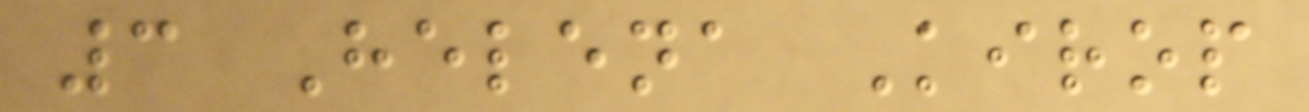3 Helena Kirop
